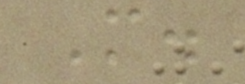M.
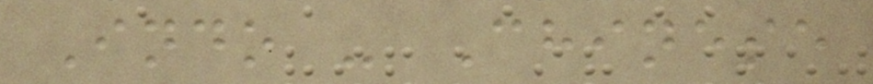Indo - Chinese
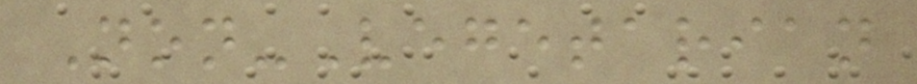Non-Vegetarian
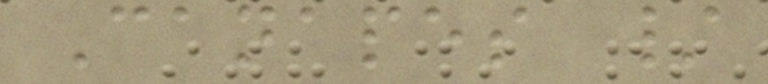Canapes /
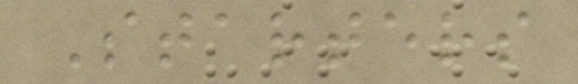Starters
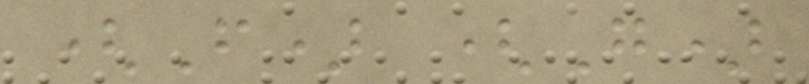(F) (G)
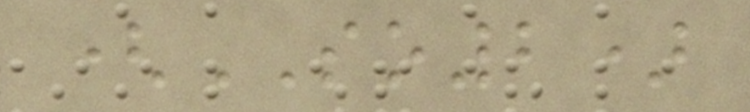(SO2)
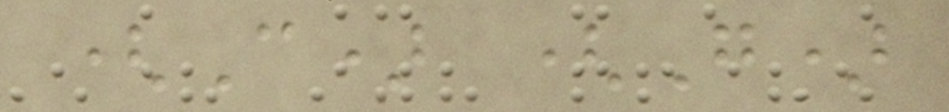(C) (G)
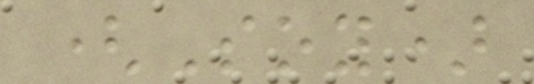(Soy)
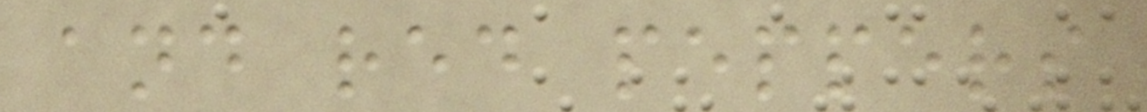and red peppers
